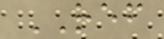REF
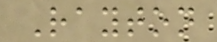Rayton
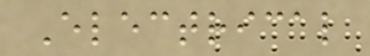Electrical
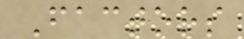Factors
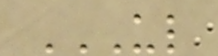UL
